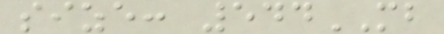size: 544MB
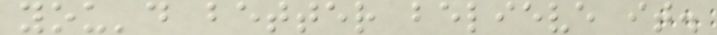you'd better believe it.
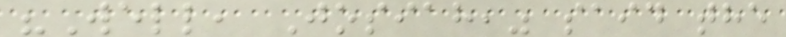"Well, Josiah," said the
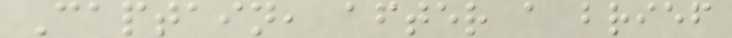Captain, after a brief
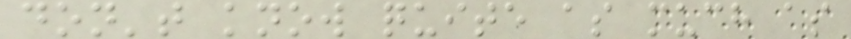don't know quite as much as
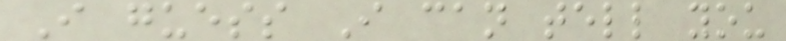I guess I can tell you
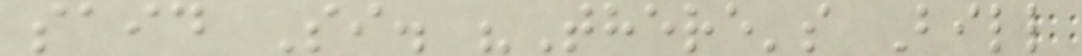said Si. "There's Bill
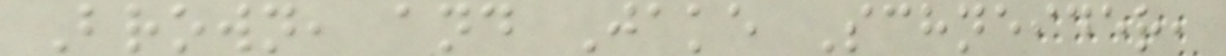Brown, and Jake Schneider,
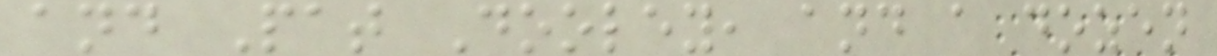and Pat Dooley, and a dozen
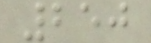250
